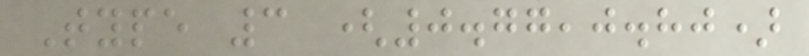Type 3 (0.77,0.80)
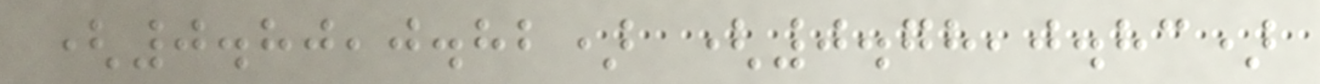(0.80,0.82) (0.78,0.83)
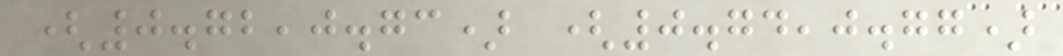(0.72,0.73) (0.74,0.77)
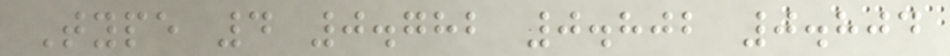Type 4 0.782 0.802 0.804
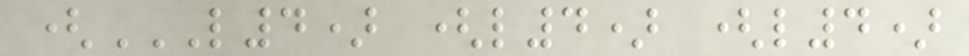(L4) (L4) (L4)
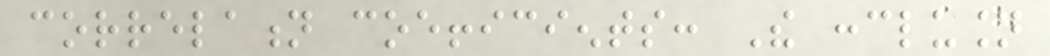correlation coefficients: The conclusion
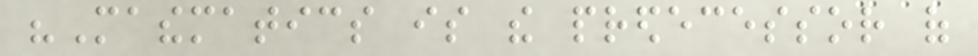"Mathematics is the predecessor of
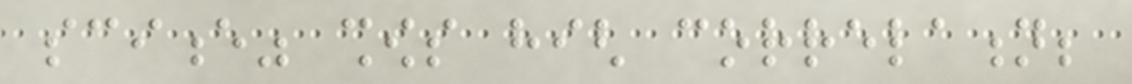science" shows high correlation;
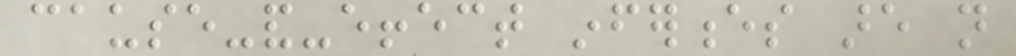cause-and-effect inferences are not
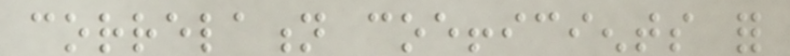correlation coefficients for
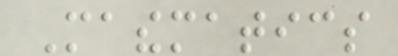Mathematics
